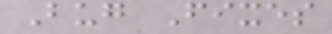Bug Fixes
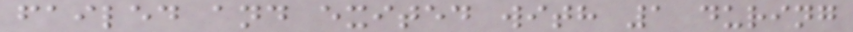failed and exited with 1 during
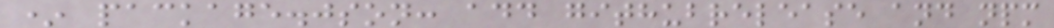* package.json: add githubrelease and npm
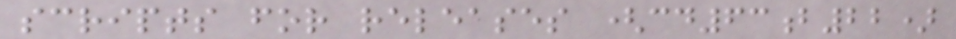scripts for releases (cd63b22)
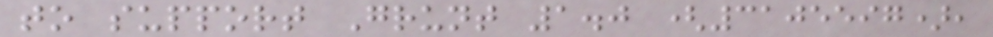to support Grunt 1.0 (3105597),
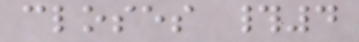closes #4
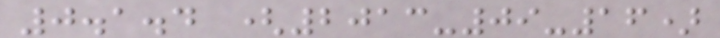0.1.4 (2013-09-16)
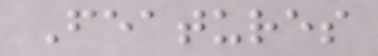Features
